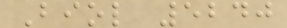Biol 5240
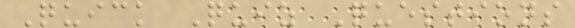Quick Quiz Questions
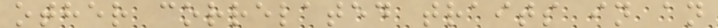other correlated traits in an
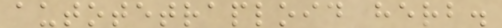autotetraploid herb.
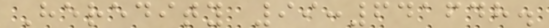Heredity 99:641648.
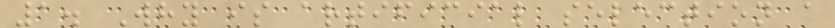1. Why is artificial selection a
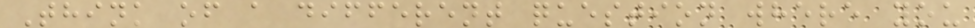Think of a different question where you
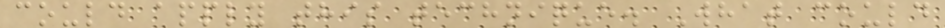could apply this technique. What could
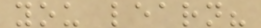you learn?
